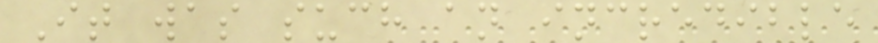It was such an incredible
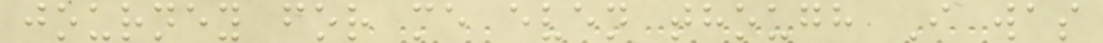journey for me even though I was
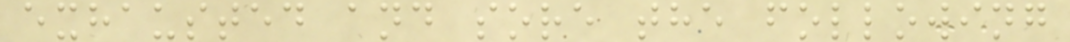exhausted and sore the following
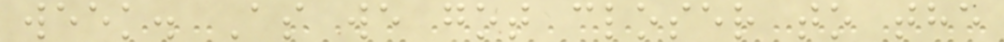week. As we got closer to the
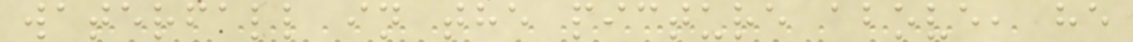waterfall in the picture above, he
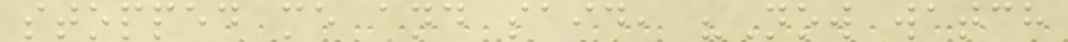stopped me and said, "Now watch
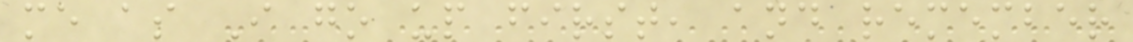me as I go up first, and remember
